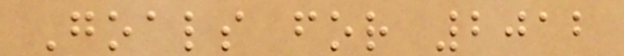Goals for 2012
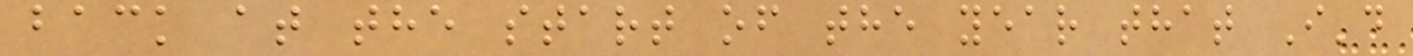back at the start of the year that I'd
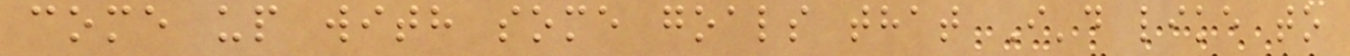come up with some goals that I'd like to
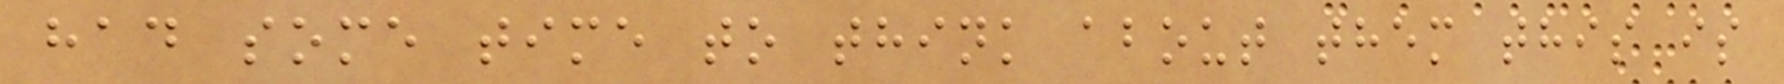had some time to think about them this is
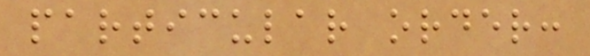particular order:
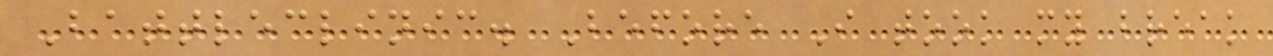Battleclinic. Before I took my break
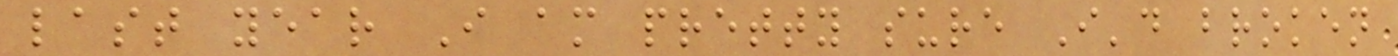last year I am pretty sure I'd broken
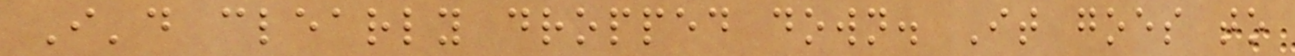I'd clearly dropped down. It goes to
